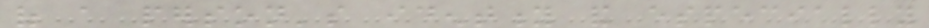of a person's identity and especially
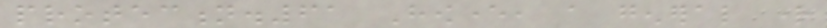protection.61 However, a general right
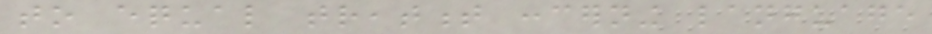to equal treatment concerning language
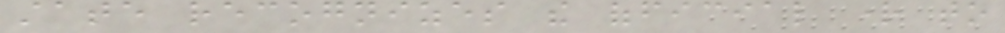state recognizes the official right to
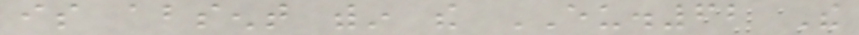is absent within the EU.62 The
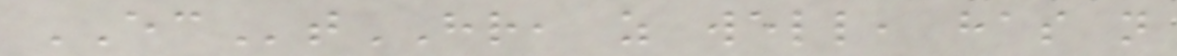ECtHR, as well, has not
